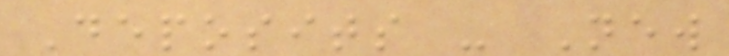Deposits - New
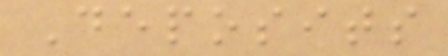Deposits
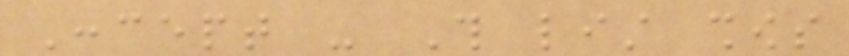Concept - This list shows
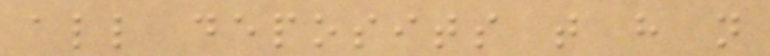all deposits that have not
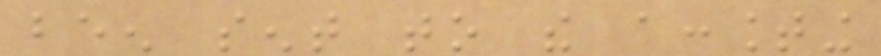been sent to the accounting
